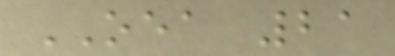OEA 21
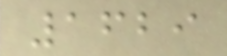1629
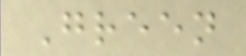Green
